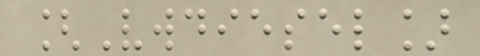[Vwdiesel]
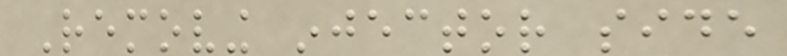Removing injector side
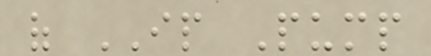of IP Pump
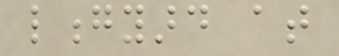longyard at
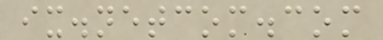ix.netcom.com
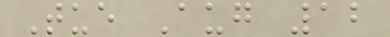Tue Aug 12
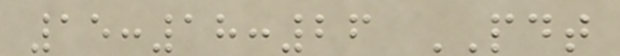15:18:26 PDT
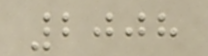2008
